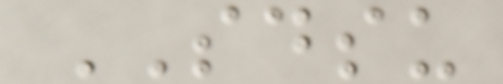SDSU
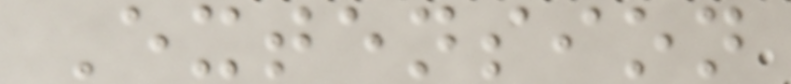Extension
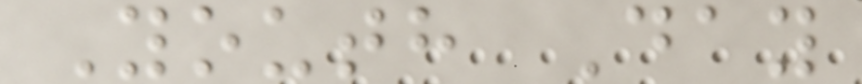Youth Day
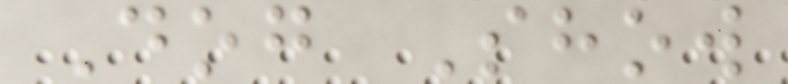Dog Show
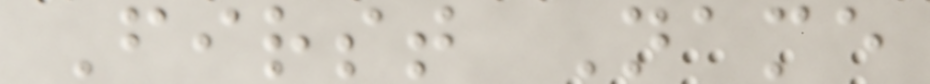First Name
